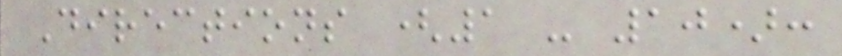Directions (1 - 10):
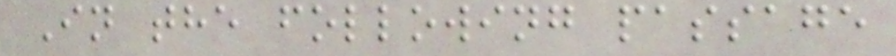In the following passage
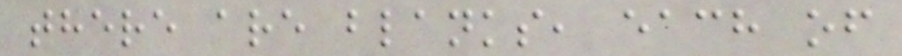there are blanks, each of
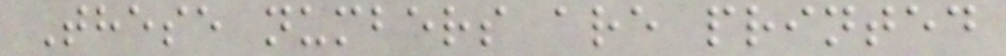These numbers are printed
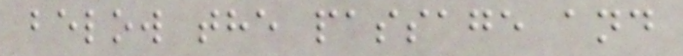below the passage and
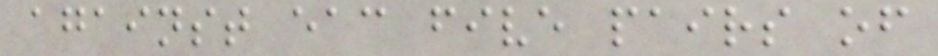against eac five pairs of
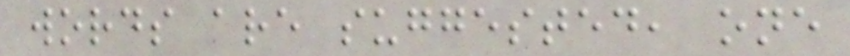words are suggested, one
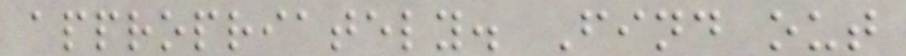appropriately. Find out
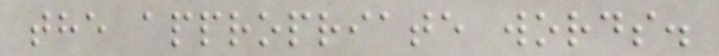the appropriate words.
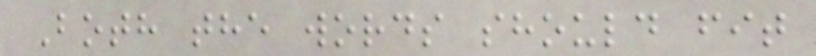Both the words should fit
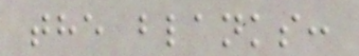the blanks:
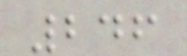246
